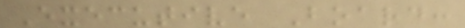Executive Board:
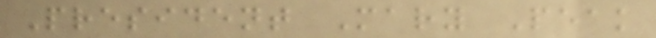President Mary Peak
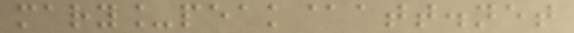mary_peak@att.net
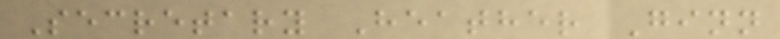Secretary Heather Ginn
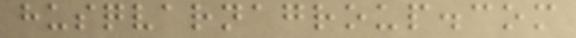husqvarnagroup.com
